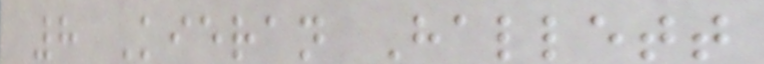8 Kieran Hallett
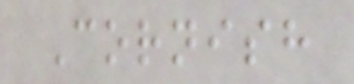Cornish
